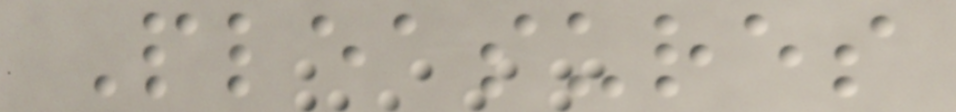Pleasures
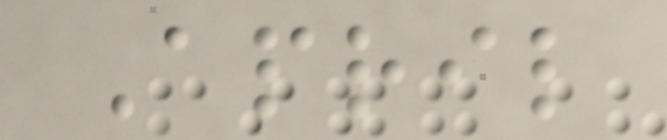April
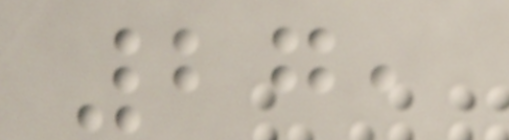27,
